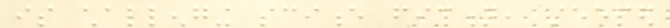is challenging science fiction, steeped
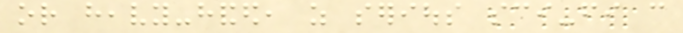or heavy-handed, as serious sci-fi can
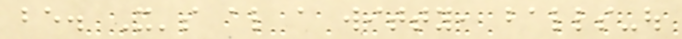be. It's also a witty, balls-out
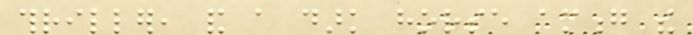thriller, and a dark horse among the
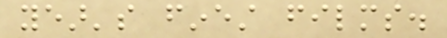year's finest films.
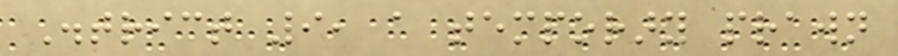District 9, a temporary prawn
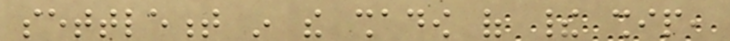settlement in the shadow of their ship,
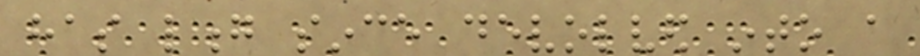has long since devolved into a
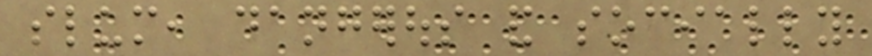slum, dangerous and socially
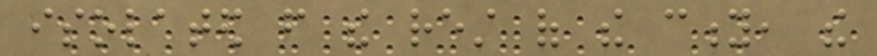isolated from the rest of the city, the
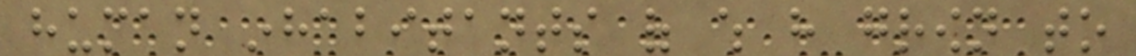human inhabitants of which have grown to
